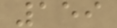159
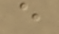e
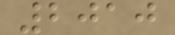2010
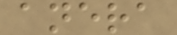anera
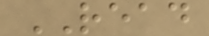READ
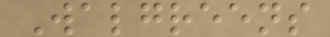Walgreens
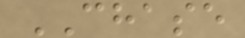CHASE
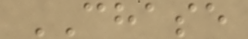CHASE
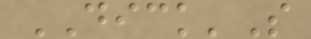DICK'S
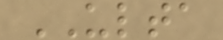ULTA
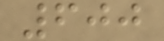600
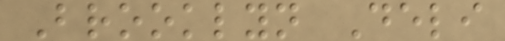Brooklyn Deli
